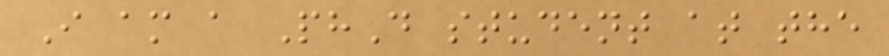I am a PhD student at the
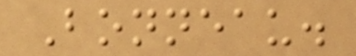Bonneau.
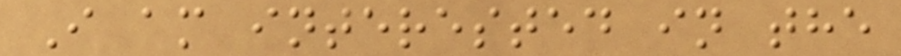I am interested in the
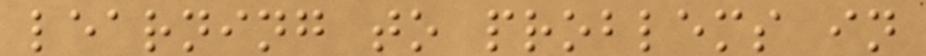learning to problems in
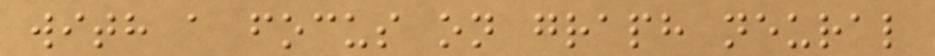with a focus on graph neural
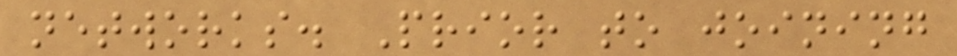networks. Prior to joining
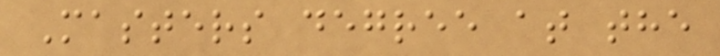Masters degree at the
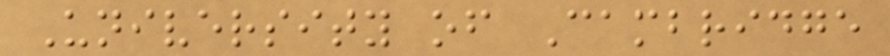University of Cambridge
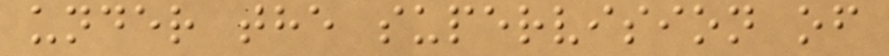under the supervision of
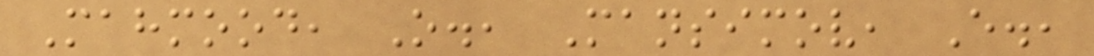Mahmood, O., Mansimov, E.,
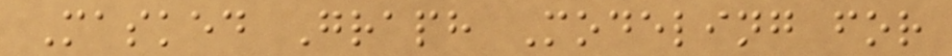Masked Graph Modeling for
